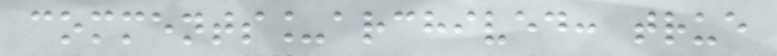comments_archived: true
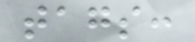tags:
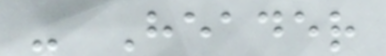- Header
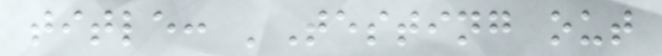title: 'Testing out
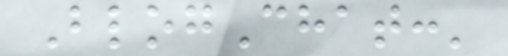BlogChat:'
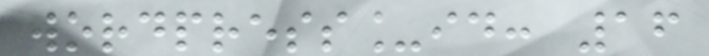wordpress_id: 16
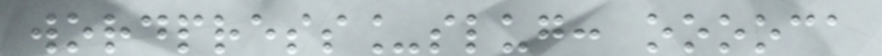wordpress_slug: ooooca
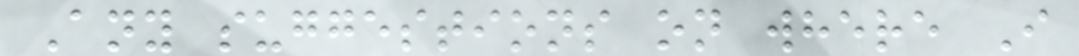Any suggestions on where I
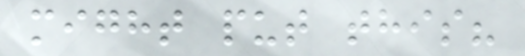might put this?
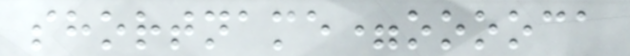shortname=ooooca
